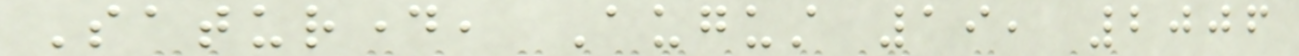Saturday, August 19, 2006
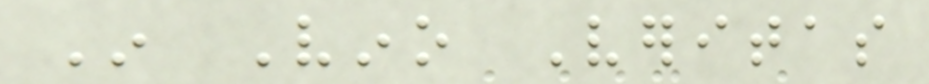In Vino Veritas
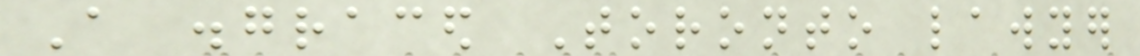A disgraced Toronto lawyer
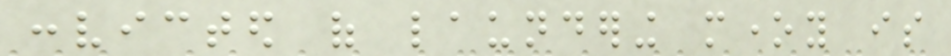convicted of laundering money is
